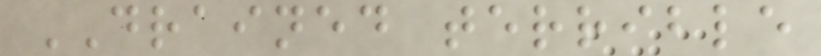DRAINED terrible
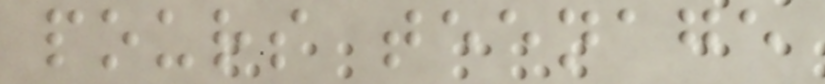pours teenage
